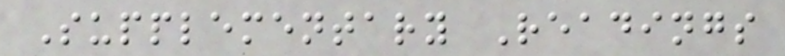Supplementary Readings
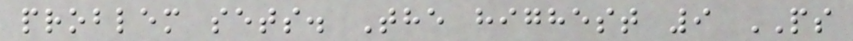problem sets. The highest 9 PS
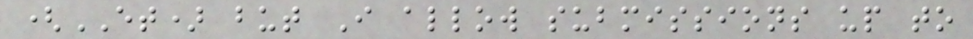(ET) but I allow submissions up to
